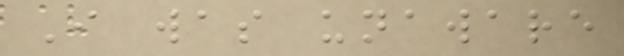I was unaware
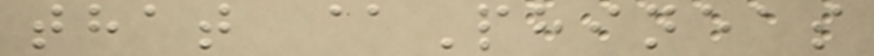that @Phineas
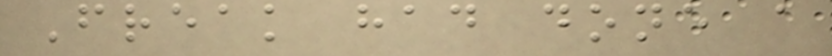Freak had done a
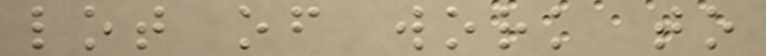lot of work to
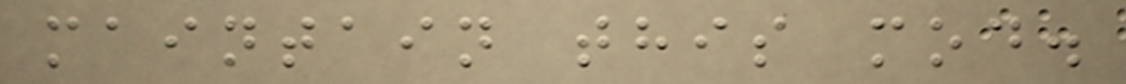maintain this mod.
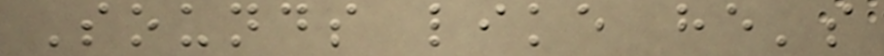Sounds like he's
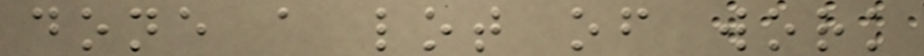done a lot of work
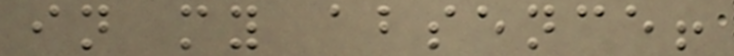in my absence!
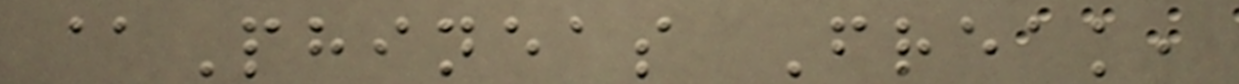@Phineas Freak,
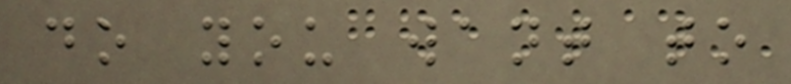do you want to
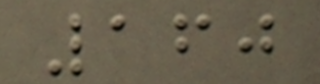160
